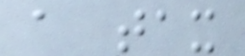a tax
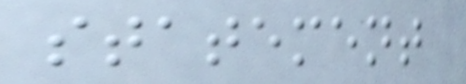statement
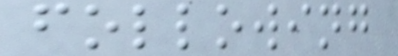following
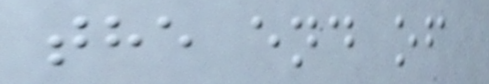the end of
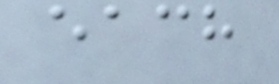each
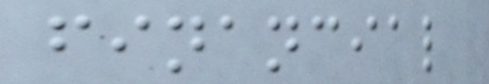financial
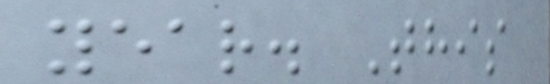year. This
